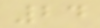24
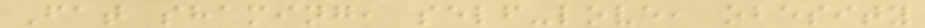Fat shaming, self-love, obesity
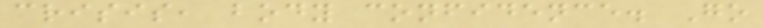crisis, body confidence. Go
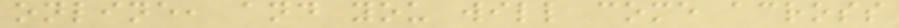online, and you will come across
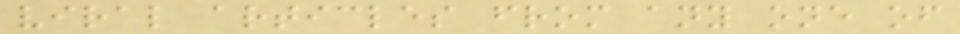viral articles from any one of
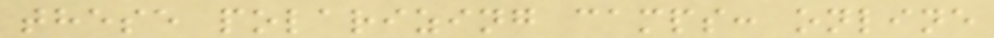these polarizing camps: online
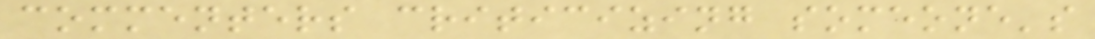commenters criticizing someone's
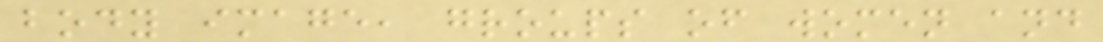body image, groups of women and
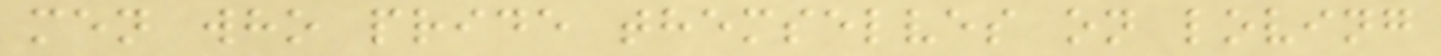men who pride themselves on loving
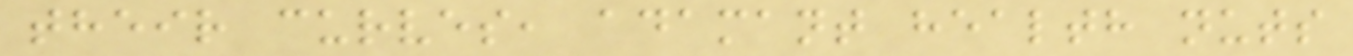their curves, adamant health nuts
